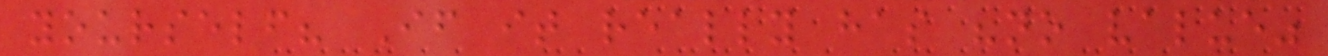yourself? If it really has "no value"
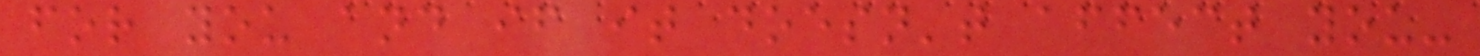for you and if it doesn't affect you-
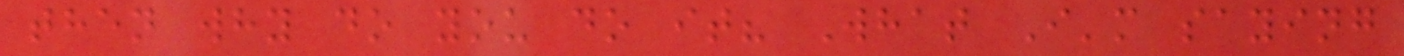then why do you do it? What I'm saying
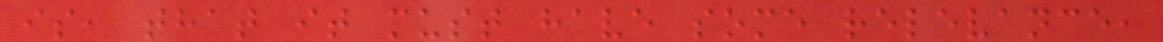is, that it must have some relevance,
